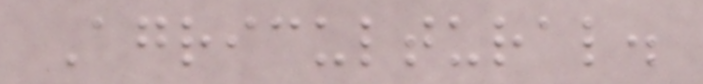Agricultural.
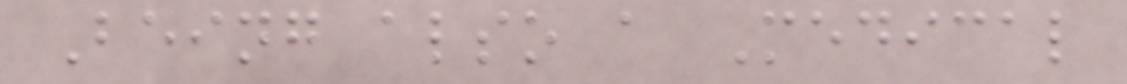Being also a Medical
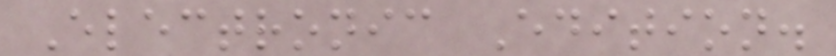Electronic Edition.
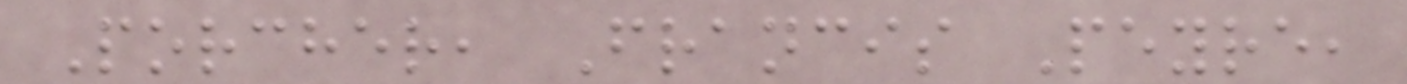Porcher, Francis Peyre,
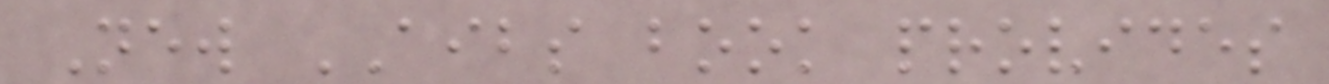New AIBS book provides
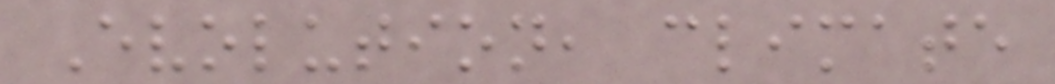Evolution, climate
